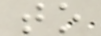to
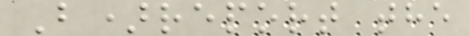B)report the
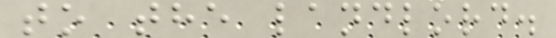to the landlord.
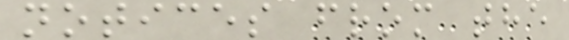notices from the
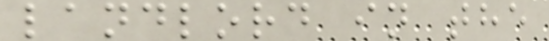landlord in the
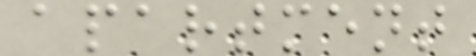apartment
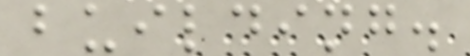building.
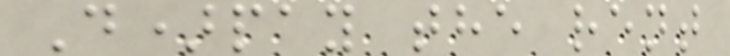D)pay the rent
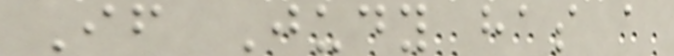If Judy has a
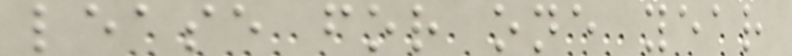lease for one year
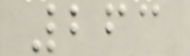263
